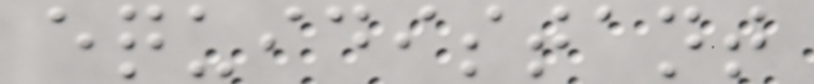equidistant
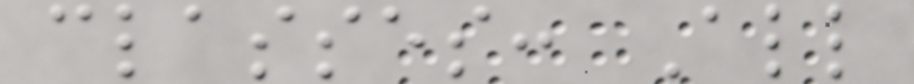classes: All
